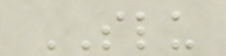SLU
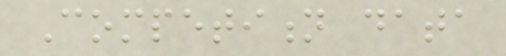Competition data
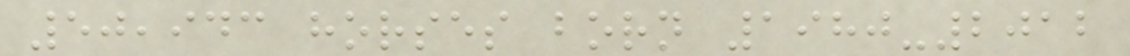50,943 horses born 1980-2012
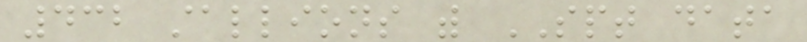432 stallions with SPT data
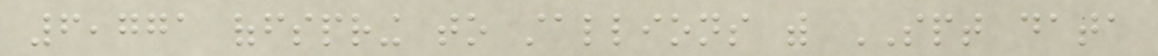6,771 offspring to stallions with SPT data
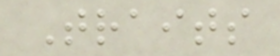Traits
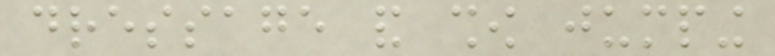dressage and show jumping
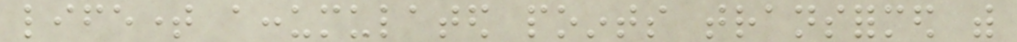lifetime accumulated points transformed with
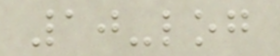10-log
